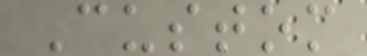Custom
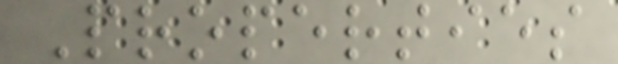Properties
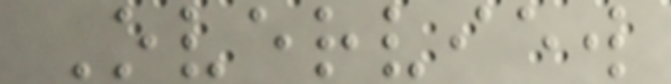Overview
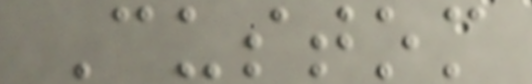Custom
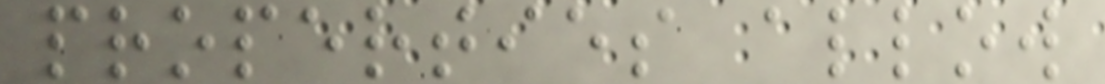properties allow
